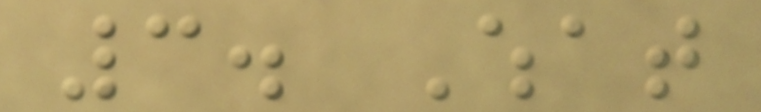3. What
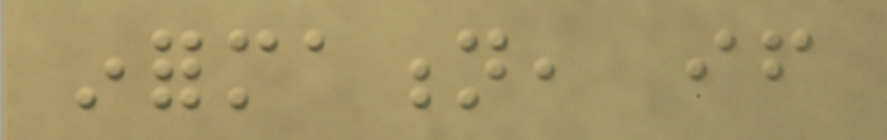information, if
